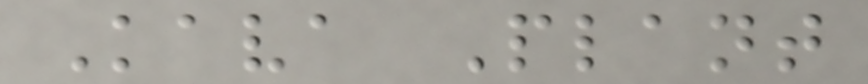Kava Plant
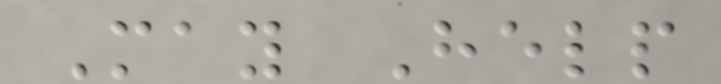May Help
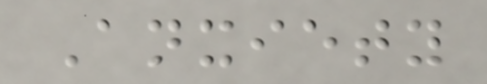Anxiety
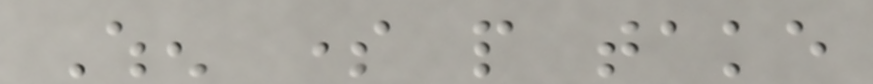When some people take
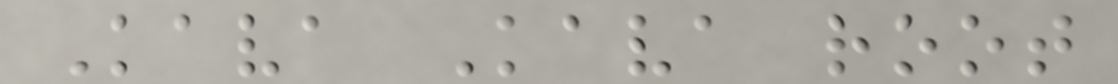Kava Kava root
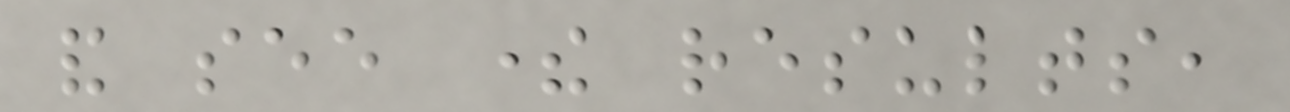and see there results,
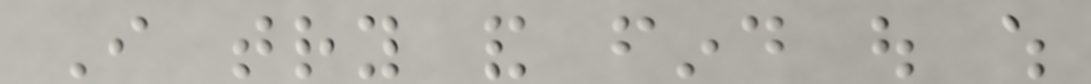I try and find out which
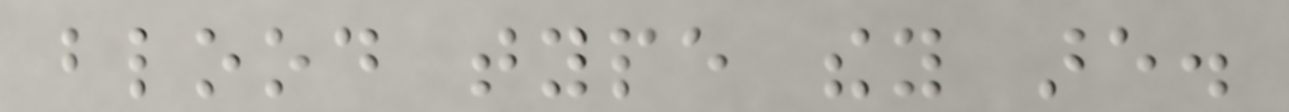blood type they are.
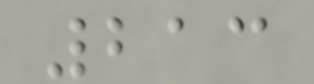213
